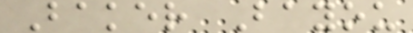Baker Bayou
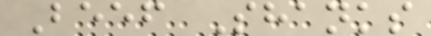Beef Shanks
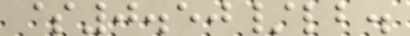$0.50/lb.
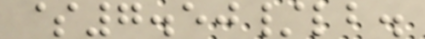$7.50/lb.
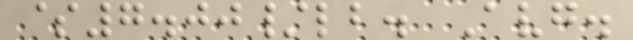$7.00/lb. Avg.
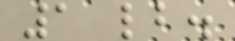1 lb.
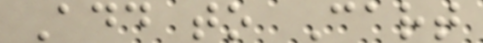Add to Cart
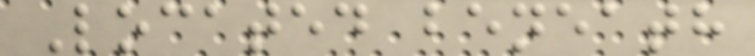Located beneath
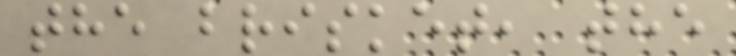the brisket, the
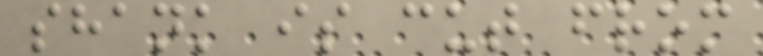shank is cut from
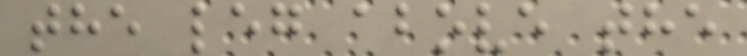the leg above the
